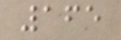165
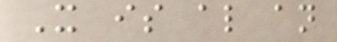It is also an
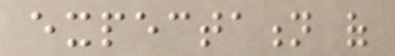expectation of
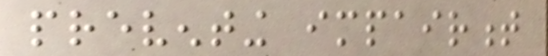preventing impairment
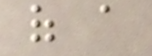of a
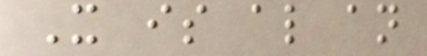It is also an
